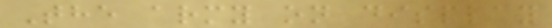The army on display
